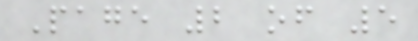Page 2 of 5
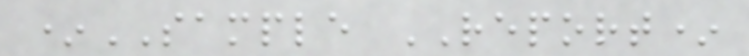*SAMPLE REPORT*
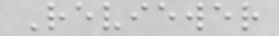Reviewer
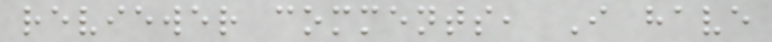reviewer comments, I have
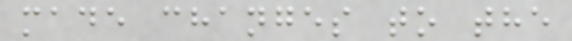made changes to the
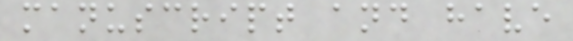manuscript and have
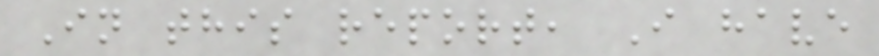In this report, I have
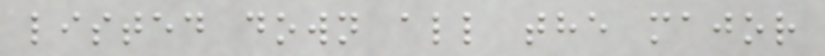listed down all the major
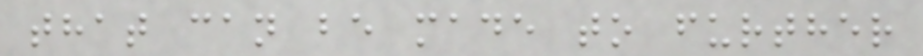that can be made to further
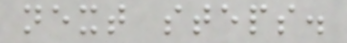next steps.
